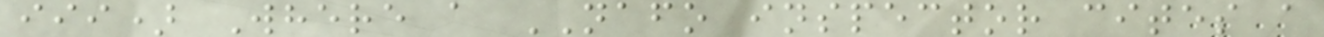iii) Where a NAFO inspector cites a
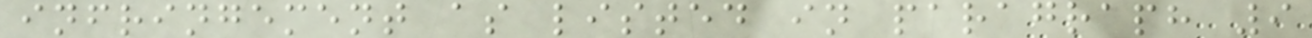infringement as listed in paragraph 9
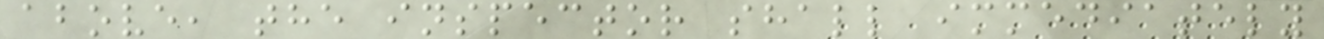above, the inspector shall immediately
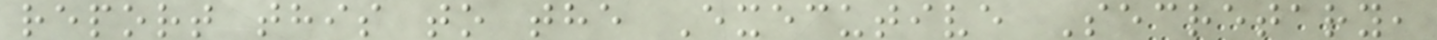report this to the Executive Secretary,
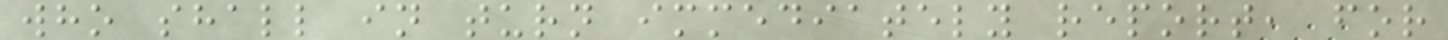who shall in turn immediately report, for
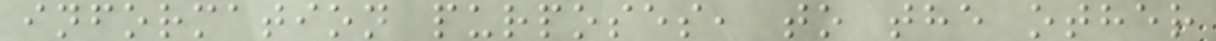information purposes, to the other
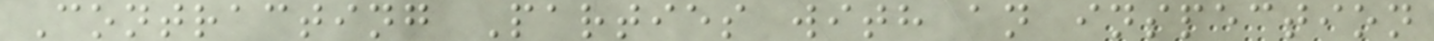Contracting Parties with an inspection
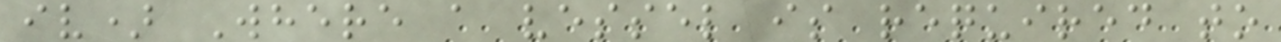iv) Where a vessel is required to
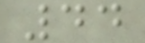44
